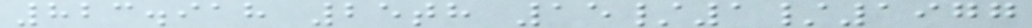823.918 25th 15/1/1977
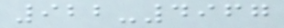922-4967
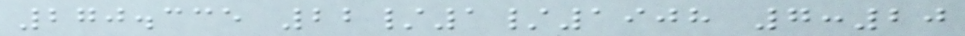270.335 22/1/1908 7:20
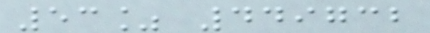53% 449732
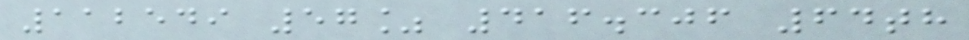112549 57% 416.306 64th
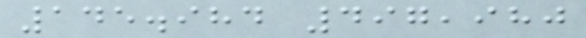145.984 497,980
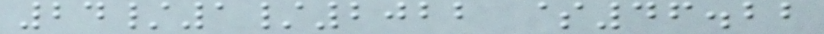24/1/2022 $46.22
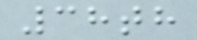38th
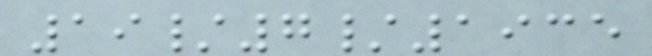19/7/1935
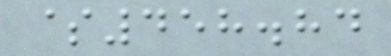$458.84
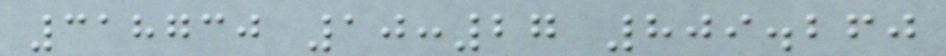318730 10:27 809.260
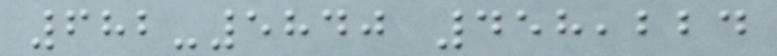682-5840 458,224
